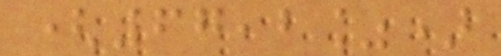(67,2%)
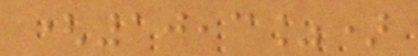(10,3%)
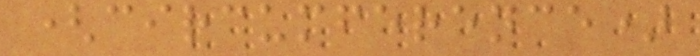(circumference)
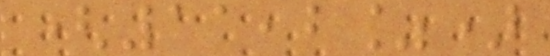(11,2%)
